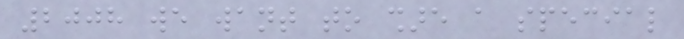2008 we want to share a special
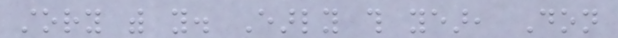story with you. Early this year, Don
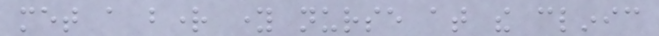met a bright young nurse at the clinic
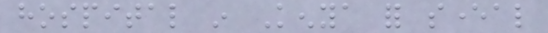hospital in Kenya for several
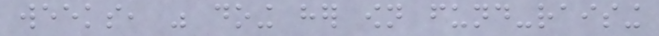weeks, was doing her own fund-raising
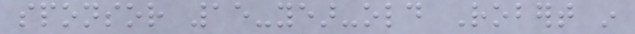sponsor 15-year-old Robert in
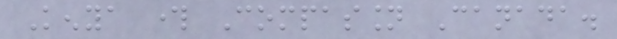Kenya through Compassion Canada.
